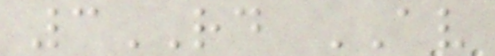3RD AV
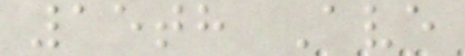15th Ave
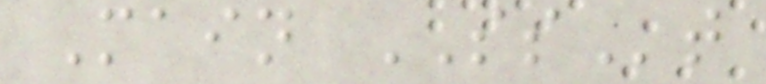Main SSt
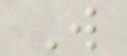W
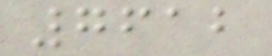7612
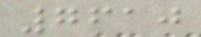7610
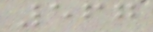567
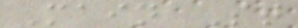Main St
